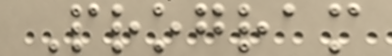Program
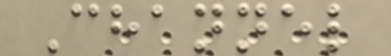Channel
